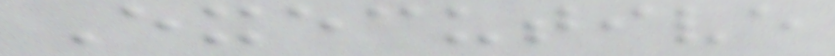Executive
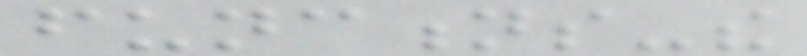functions-the
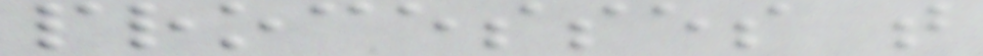processes that
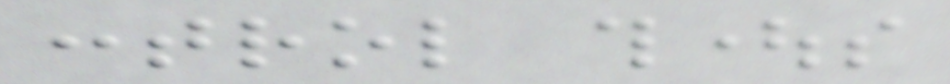control thoughts
